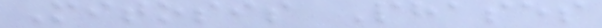Mitosis Phases
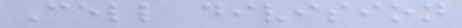Cell division
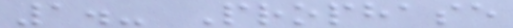1.- Prophase
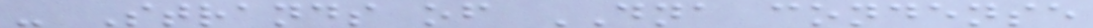- Strands of DNA condense
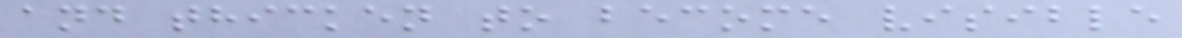and thicken to become visible
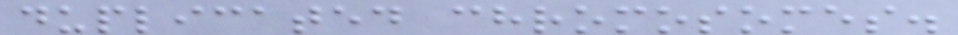duplicated chromosomes.
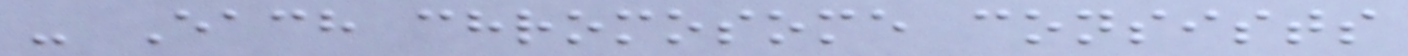- Each chromosome consists
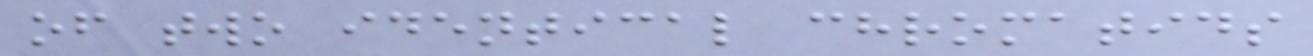of two identical chromatids
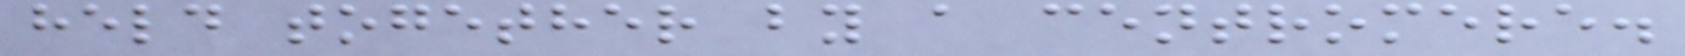held together by a centromere.
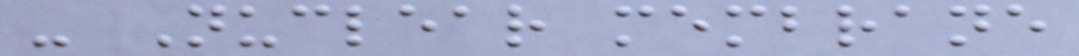- Nuclear membrane
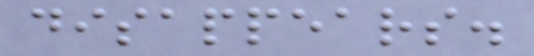disappears.
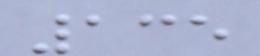135
